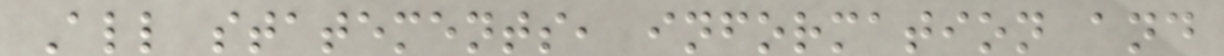All statements, information and
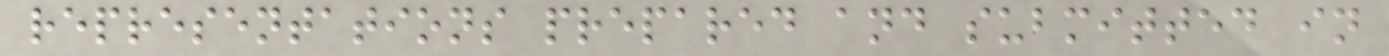representations prepared and submitted in
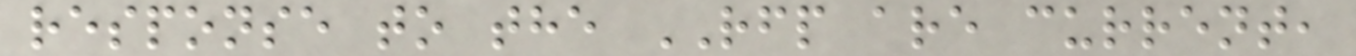response to the RFP are current,
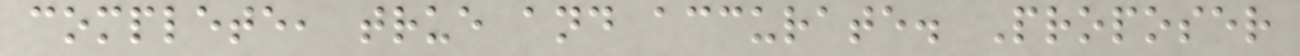complete, true and accurate. Proposer
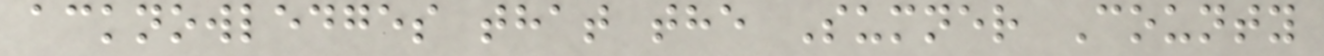acknowledges that the Sumner County
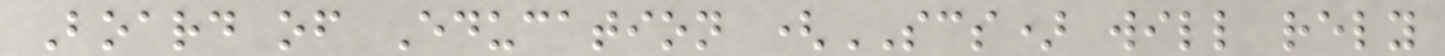Board of Education (SCS) will rely
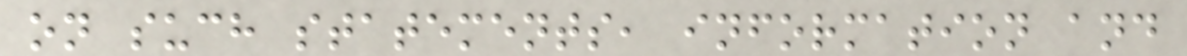on such statements, information and
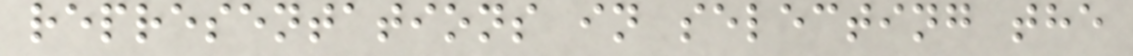representations in selecting the
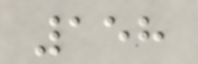158
